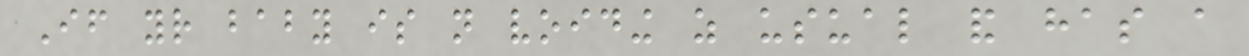If your baby is not voiding as usual and has a
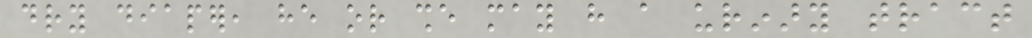dry diaper, he or she may have a urinary tract
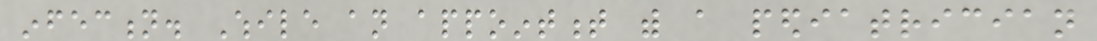infection. While an appointment with a pediatrician
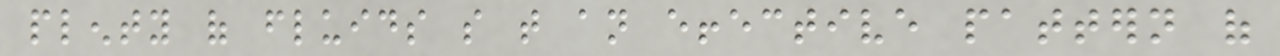plenty of fluids so that an effective pattern of
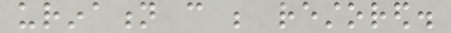urination can be restored.
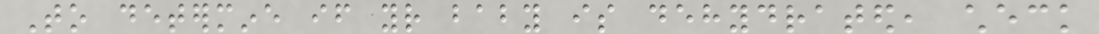To determine if your baby is dehydrated, check
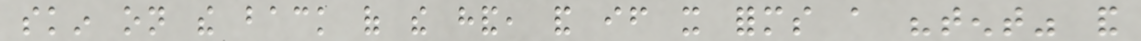skin on the back of the hand, and if it forms a "tent" and
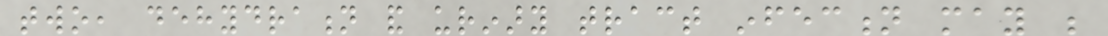two, dehydration and urinary tract infection may be
